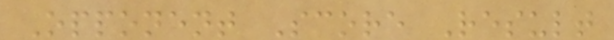Opponent Score Result
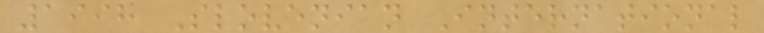1998 Slovenian International
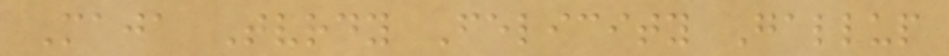Maja Tvrdy Felicity Gallup
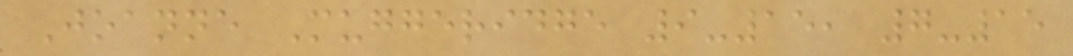Joanne Muggeridge 9-15, 7-15
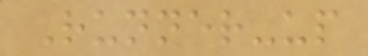Runner-up
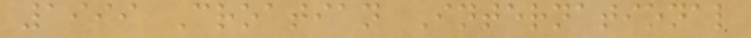1999 Croatian International
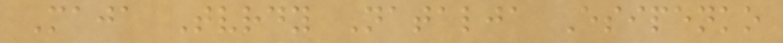Maja Tvrdy Natalja Esipenko
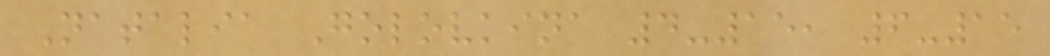Natalia Golovkina 4-15, 6-15
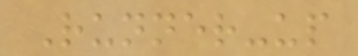Runner-up
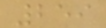259
